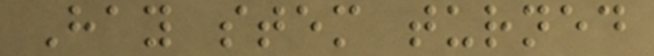Hay stem turned
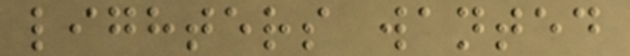lighters wanted
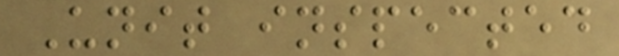Unit inspected
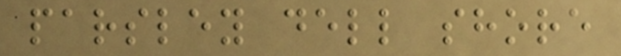parsley dell shore
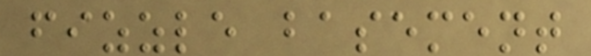fizzle basement
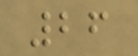26
